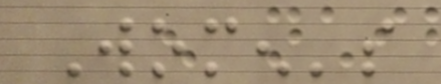Women's
